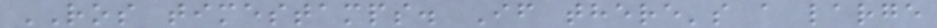ROS timestamps. If there's a large
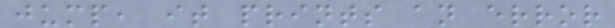jump, it prints an error
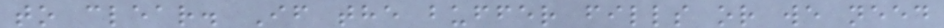to clear. If the buffer fills or we need
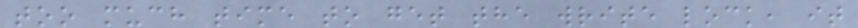too much time to get the write lock, it
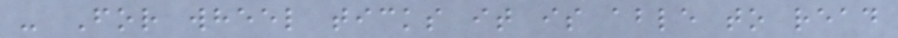- For wheel ticks it is able to read
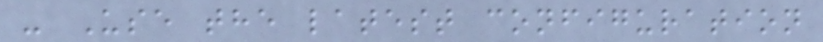- Use the latest configuration
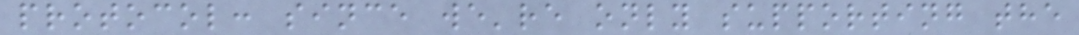protocol: since we're only supporting the
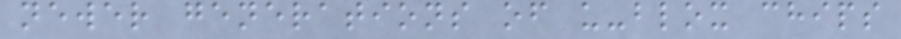newer generations of u-blox chips
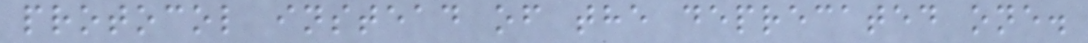protocol instead of the deprecated one.
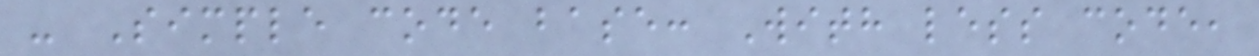- Simple code base: With less code,
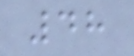48
